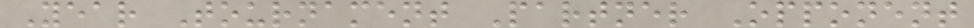Year Tournament Partner Opponent
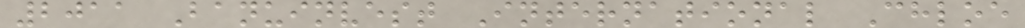2011 Banuinvest International Chloe
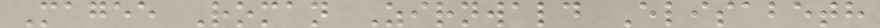Magee Roman Zirnwald Elisabeth
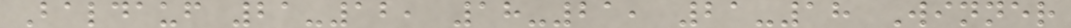Baldauf 21-12, 18-21, 21-18 Winner
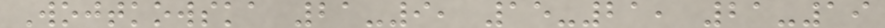Wojtkowska 21-9, 15-21, 21-19
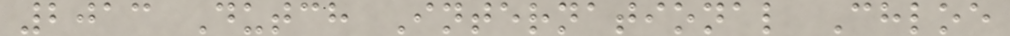2013 Dutch International Chloe
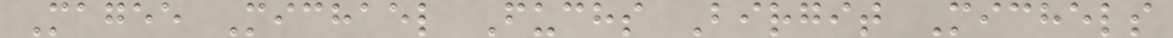Magee Michael Fuchs Birgit Michels
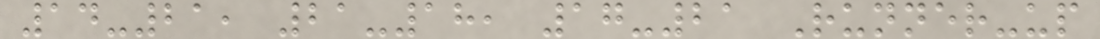14-21, 21-18, 17-21 Runner-up
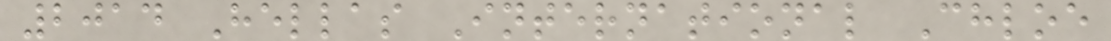2014 Hellas International Chloe
